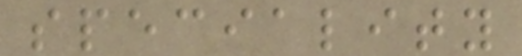speciality
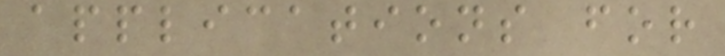applications for
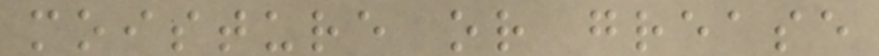moisture or grease
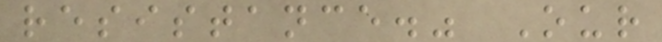resistance." Our
